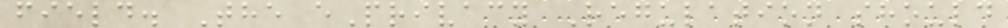field. The ePrivacy Regulation should
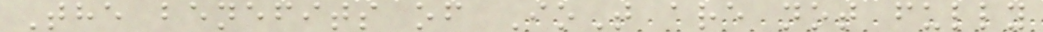The benefits of IoT are not fully
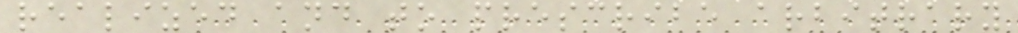realized and to prescribe arbitrary
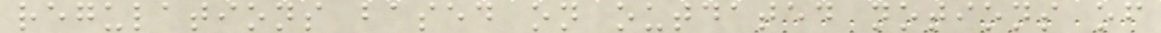regulations based on outdated notions of
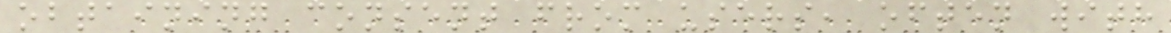obtaining consent from users, often with
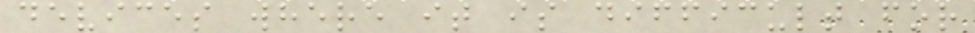devices where it is difficult for
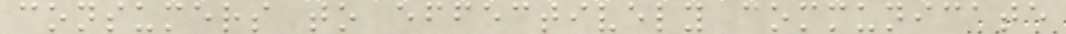consumers to effectively communicate
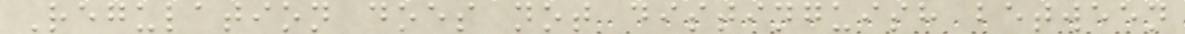Regulation does not distinguish between
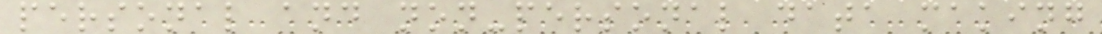personal and non-personal data making
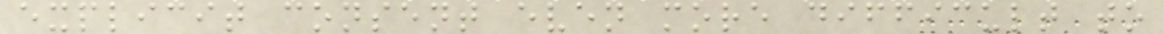explicit consent even more difficult to
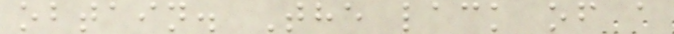obtain. The lack of a
